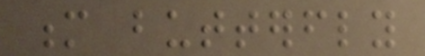m butterfly
